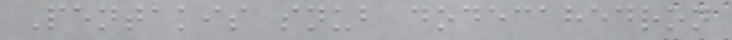Pentakis snub dodecahedron
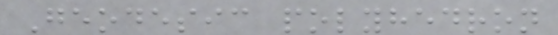Geodesic polyhedron
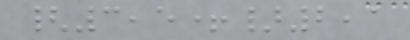{3,5+}2,1
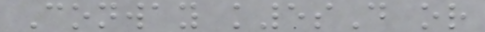Conway k5sD or
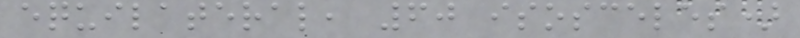equilateral, 60 isosceles)
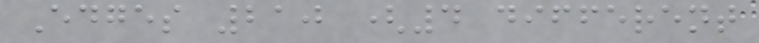Edges 210 (4 different
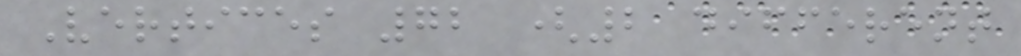Vertices 72 (2 different
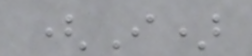(I)
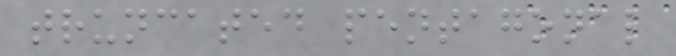truncated pentagonal
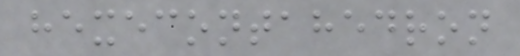hexecontahedron
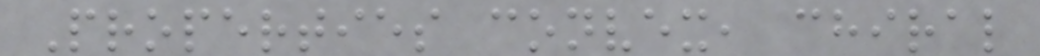Properties convex, chiral
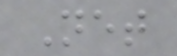Net
